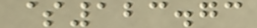$123.73
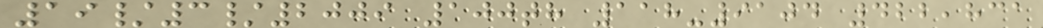19/3/2009 100th 118-9104 422,831
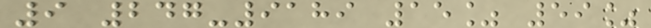9 247-9189 15% 59%
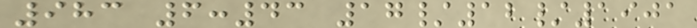983 6:43 17/12/1901
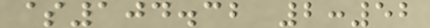$104.32 2:52
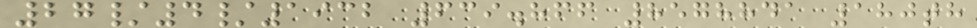27/4/1932 639.866 8578841 180th
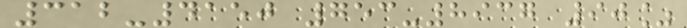312-4150 753-8937 90%
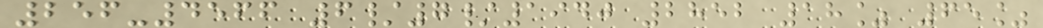256-4566 6/7/1940 2852 18% 65%
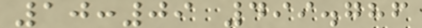10:09 499.786
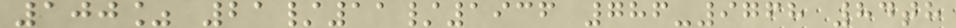100% 21/11/1936 786-9768 84th
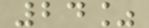24%
